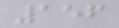156
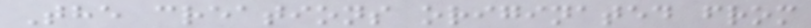The creations originated from
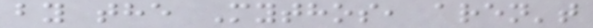by the Mythos, aren't
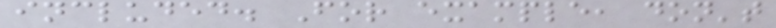included. For example, don't
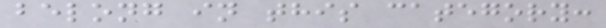belong in this category:
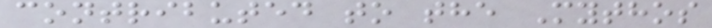contributed to the Mythos
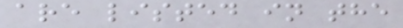are listed in the
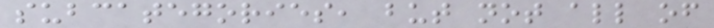subcategories, but not all of
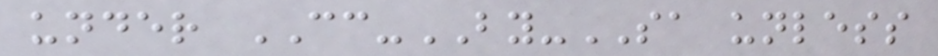under CC-BY-SA unless
